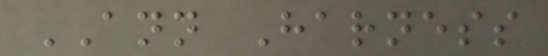ANN Harness
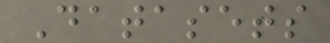Datasets
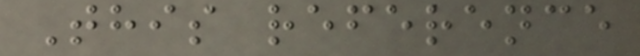This reference
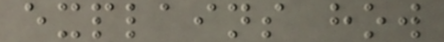explains how
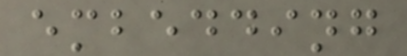embedding
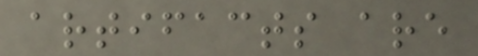artifacts are
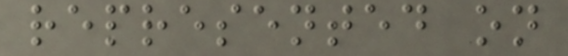represented on
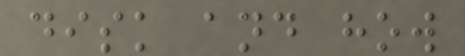disk and how
